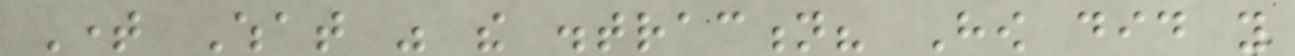Time What was the distraction? How did you
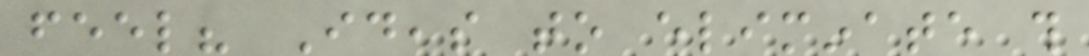feel? Ideas to eliminate this
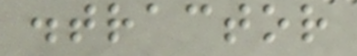distractor
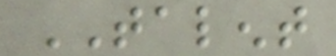TALENT
